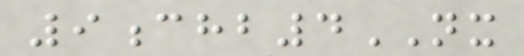9chb4NX
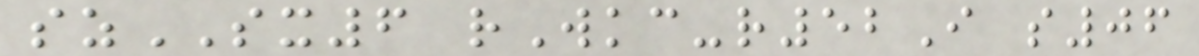szSX6 rWkc-r52I s06
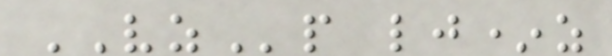VZp lj*z
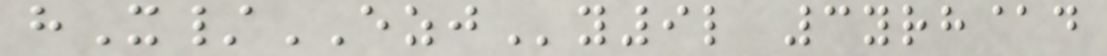hX/EZJy9l 3yrh@d
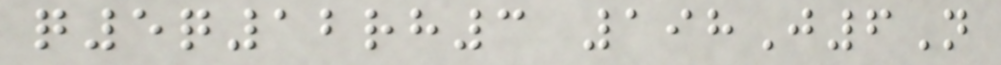q5q12rh3 198J6N
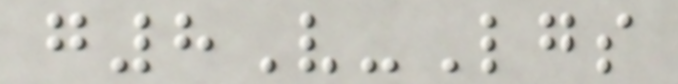g8V-Lgs
